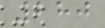280
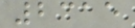2315
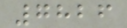7826
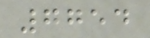7754
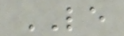LE
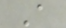A
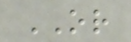OR
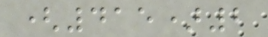(415)2
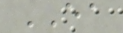EA
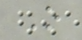O
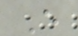E
